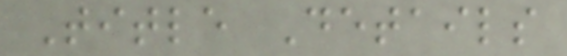Title Details
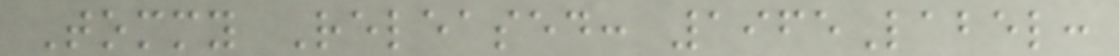Tommy Released: 1965Label:
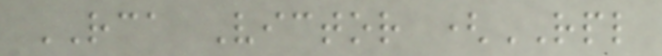RCA Victor (RPL
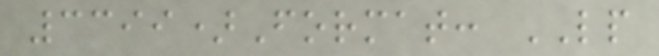3399)Format: LP
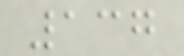137
